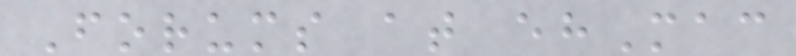Forums at ehMac
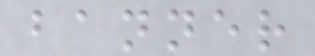banner
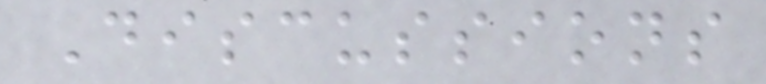Discussions
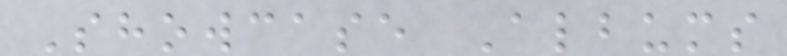Showcase Albums
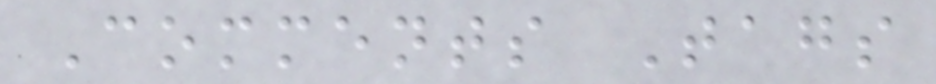Comments Tags
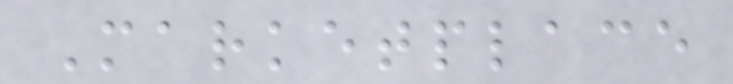Marketplace
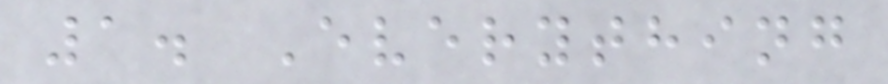1. Everything
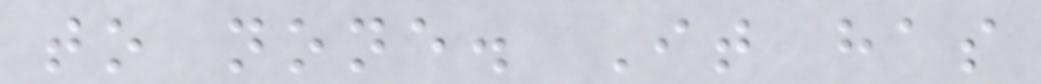to none. It has
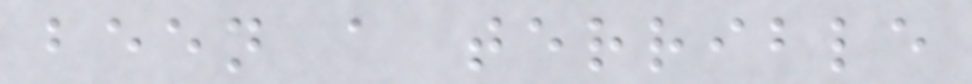been a terrible
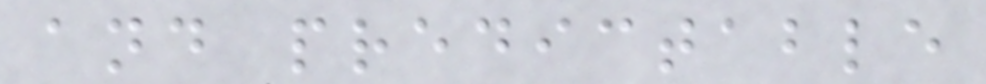and predictable
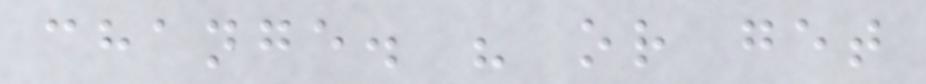change. " or get
